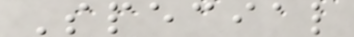Special
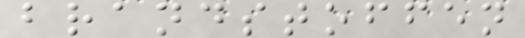brandstoffen
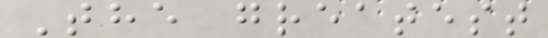The greatest
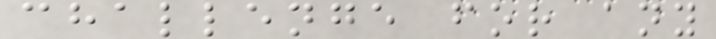challenge for any
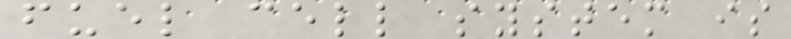fuel cell system is
